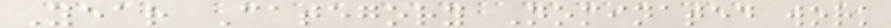Year Category Nominated work
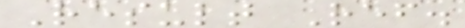Result Ref.
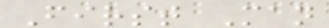First Man
